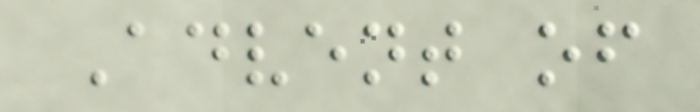Advent of
